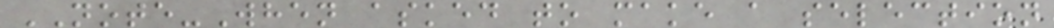NOTE-When asked to make a selection
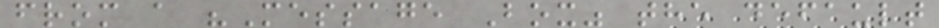from a "Message Box" the default
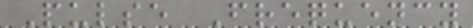Pulse Frequency
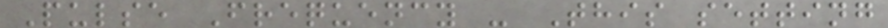Pulse Frequency - This setting
